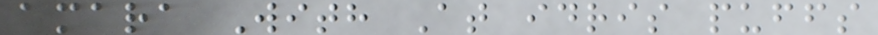amara With At idris puffs
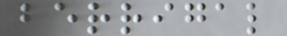berrigal
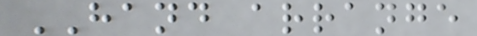HAND arrange
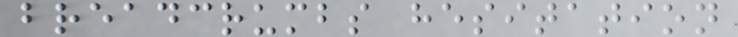breadcrumbs hesitation
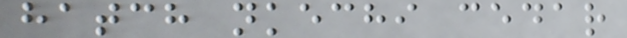hatch nkechi cedar
